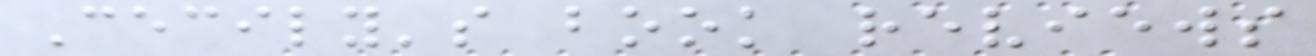Cecily's book reviews
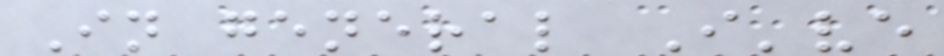In general I've
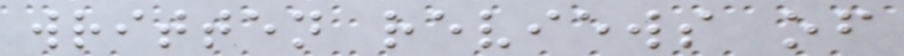written reviews of
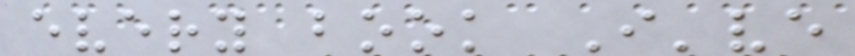every book I've
